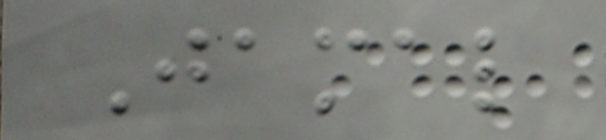Jamal
